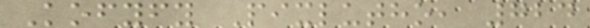Kofyfy Pixlutho, 724
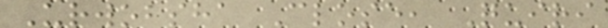Urwobsha Close, Quiri
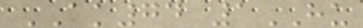AK74 1HU
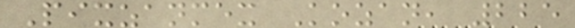Pixzanmex Kozan, 225
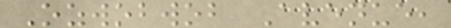Ozwobwob Avenue,
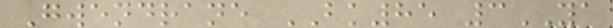Gwendrane BK85 3YA
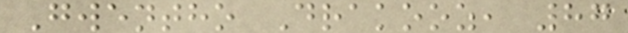Gwentho Drakooz, 87
